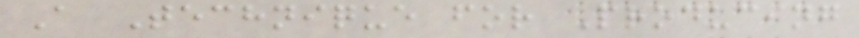A Technique for Producing
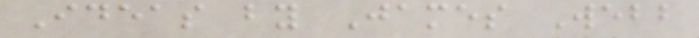Ideas by James Webb
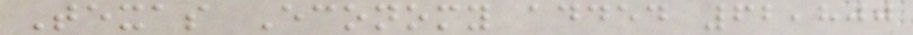Texas Economy added 62,800
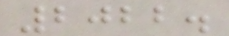2022.
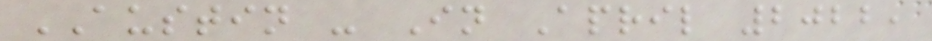AUSTIN - In April 2022,
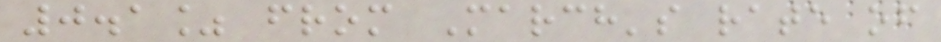0.1% from March's rate of
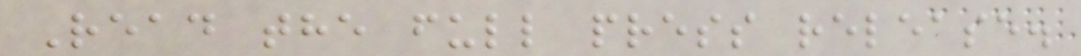Read the full press release.
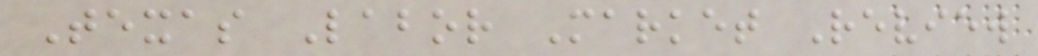Texas Labor Market Review
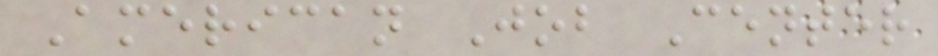American Job Center
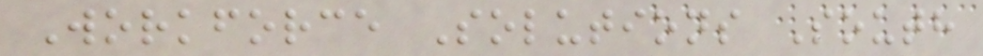Workforce Solutions South
